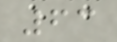63
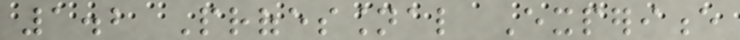1.2 Professional Experience
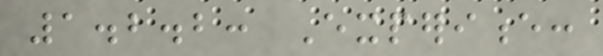1.2.2: Experience:
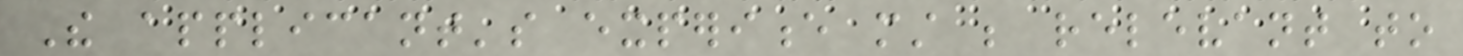The applicant's experience must be relevant to
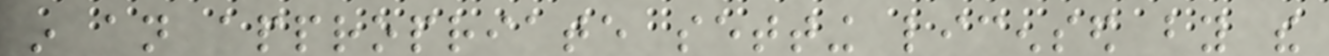in an appropriate setting licensed by the
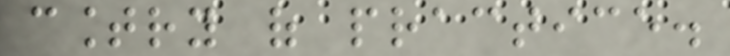country of practice.
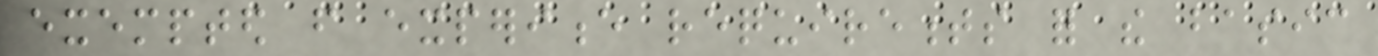exempted from experience requirements for the basic
